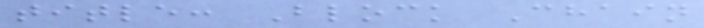title: Block Chain
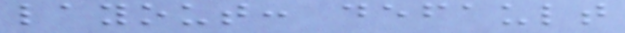layout: default
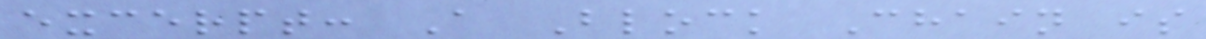excerpt: A Block Chain is
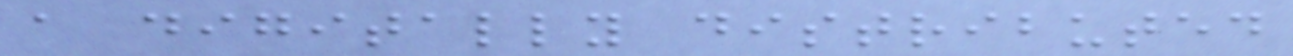a digitally distributed
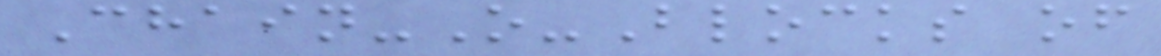Chain-O-Blocks of
